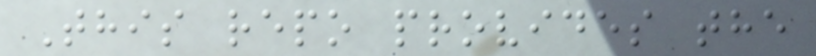This repo provides the
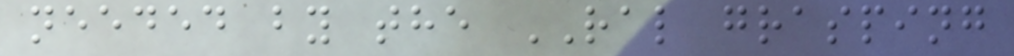needed by the RAL grasping
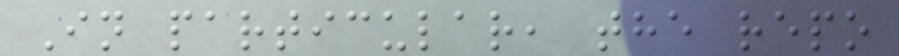In particular, the repo
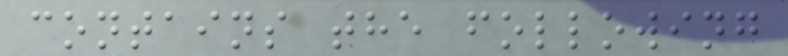contains the following
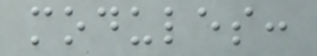modules:
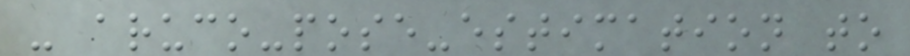- aruco-pose-estimation to
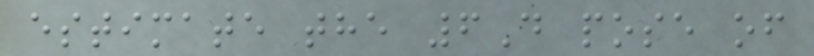estimate the 6D pose of
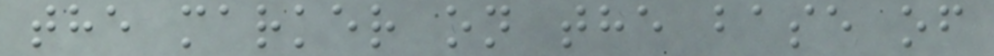the marker on the base of
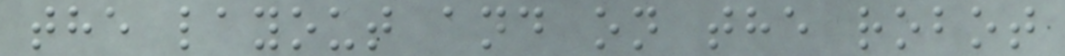the layout and on the robot
